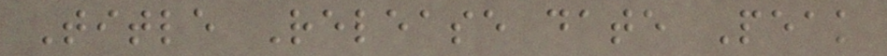Title Release date Peak
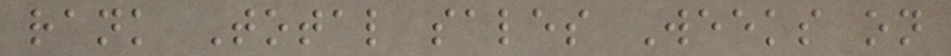rank Total sales Weeks on
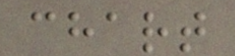chart
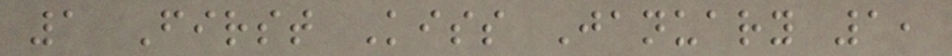1 First Kiss January 1,
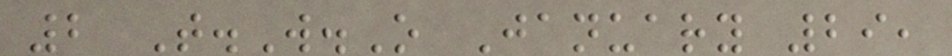2 T.W.O January 29,
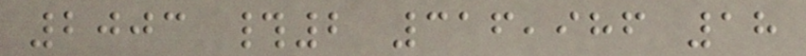2003 #2 316,986 18
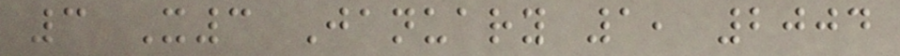3 X3 January 1, 2004
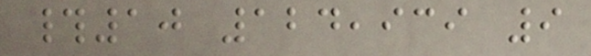#10 124,939 9
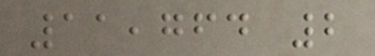11,764 2
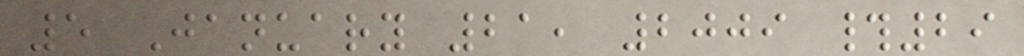5 January 21, 2009 #29
